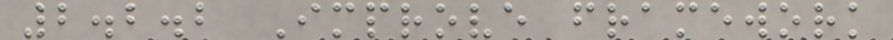2.2.2 Improve framework
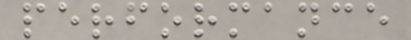performance
